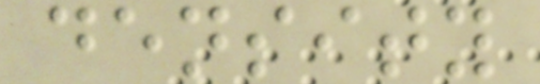density
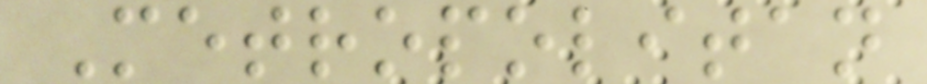Metropolitan
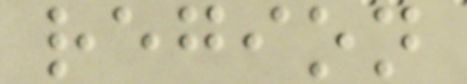region
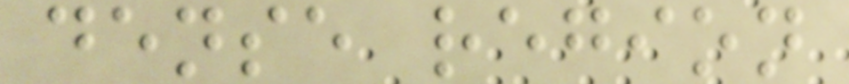dense region
